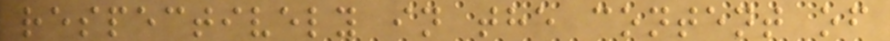respectively in the content of
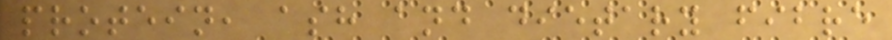protein, ash and dietary fibre
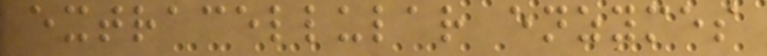extracellular enzymes
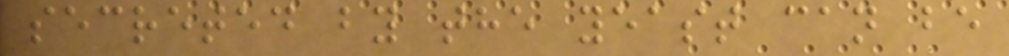secreted by the yeast can be
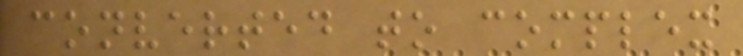converted to complex
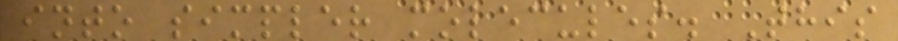into simpler molecules. This
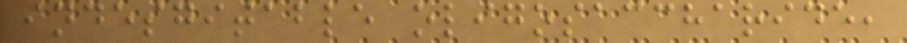indesgitable oligosaccharide,
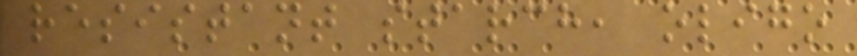resistant starch, oligo
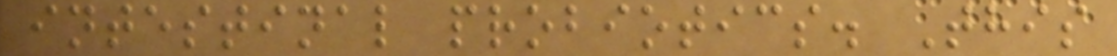intestinal probiotics. This
